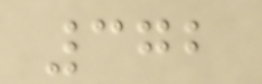372
